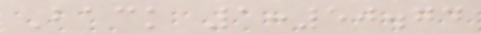Back 1:50.74
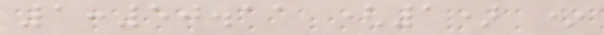1:50.11 (1) *
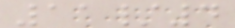11/4
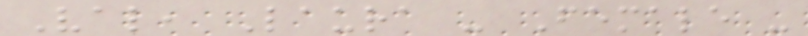Val, Laura - Female -
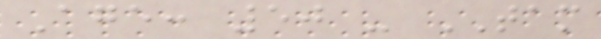Age: 50 - TAM
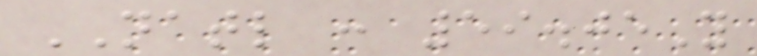NATL : 59.05Y
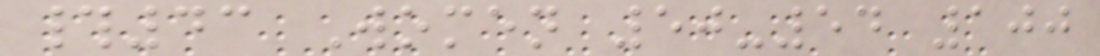#43 Women 50-54 100
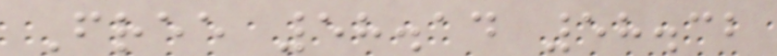Free 58.14 58.32
